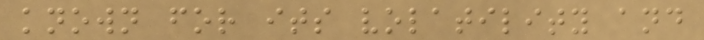known for its volatility and
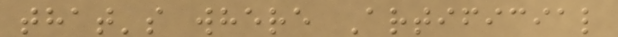that's where Artificial
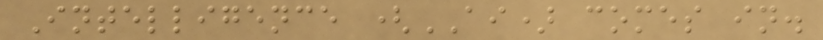Intelligence (AI) comes in.
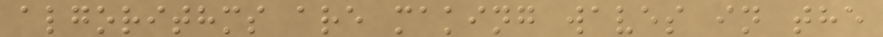algorithms are making waves in the
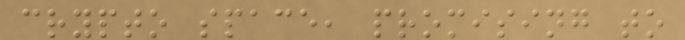crypto space, promising to
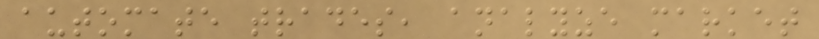automate trades, analyze market
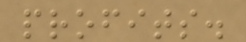profits.
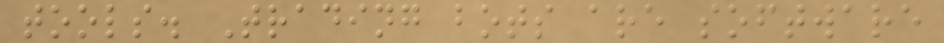tools. Trading bots are software
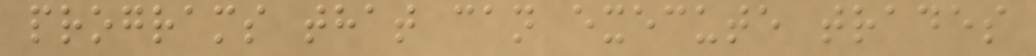programs that can execute trades
